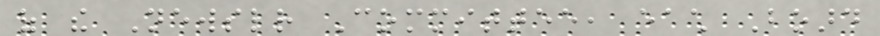of the Newsletter Committee, each Board
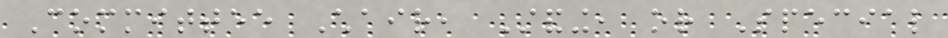Committee Chair, Standing, or Special
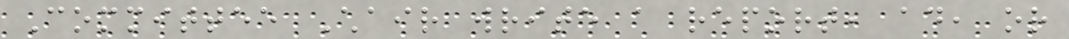Committee Chair write a report, ad, or
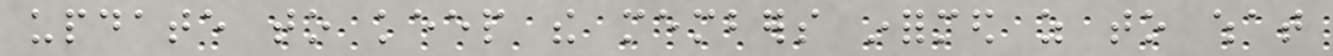update to keep the members informed as to what
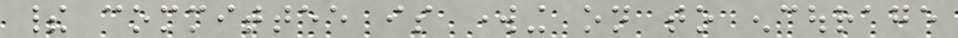their committee is working on to encourage
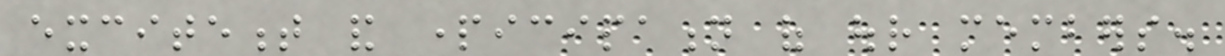excitement and participation of our members.
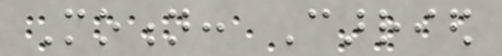Motion: Carried
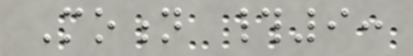Motion #9:
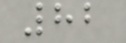82
